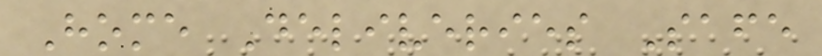Home Deliveries Safe
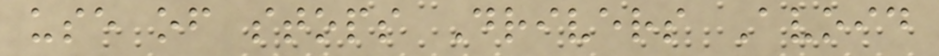use of stops Drivers Avoid
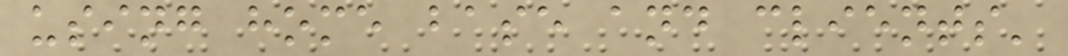using home base and clients'
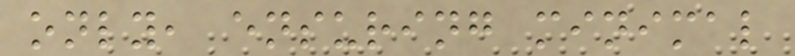only, ensuring minimal
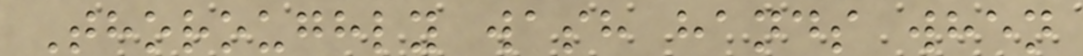Thoroughly wash hands when
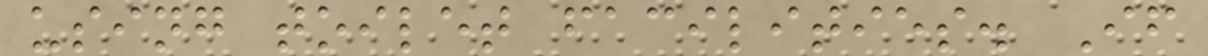using toilet facilities. If
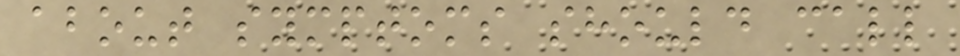about symptoms should call
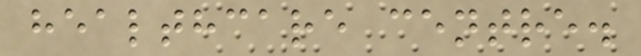healthcare centre.
